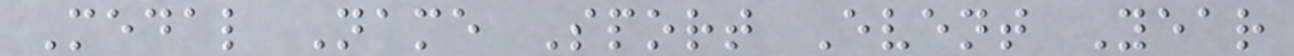Medal Name Sport Event Year
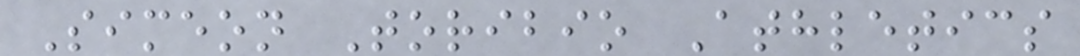Simeon Toribio Athletics
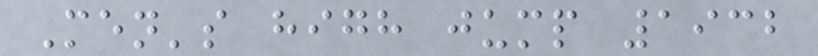Men's high jump 1932
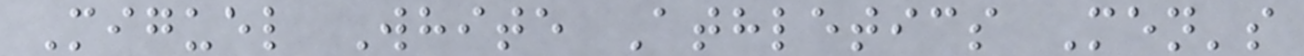Miguel White Athletics Men's
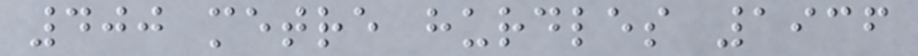400 metre hurdles 1936
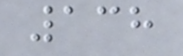138
